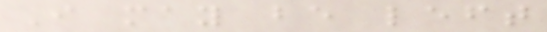I may be left
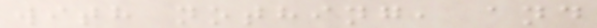with nothing, and
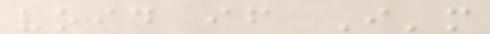void if I'm
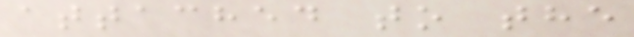attached to the
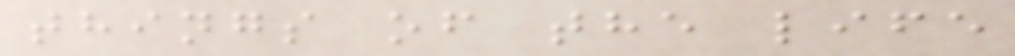things of the life
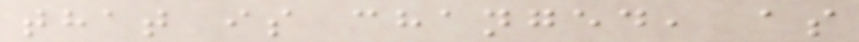that is changed, as
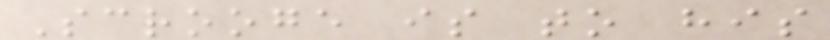Scrooge is to his
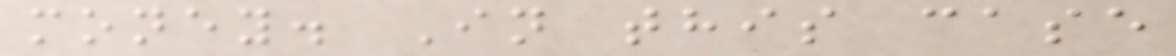money. In this case
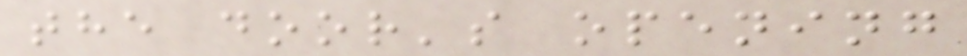the door's opening
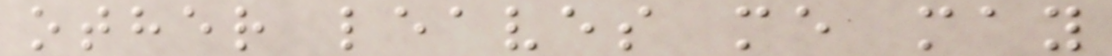other leaves me may
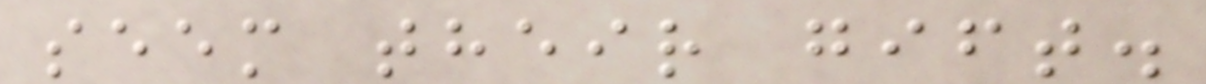seem their gift.
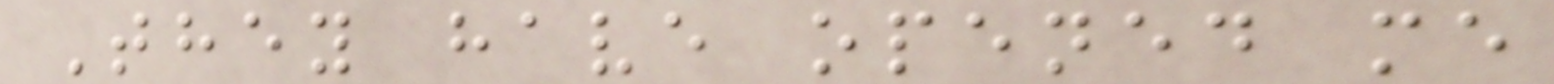They have opened me
